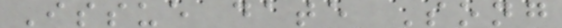Issue date Song
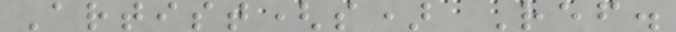Artist(s) Ref.
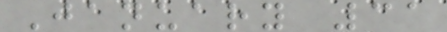January 31
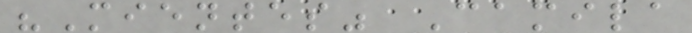"Mientes" Camila
